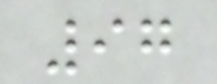97
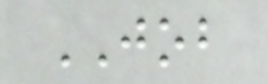JOB
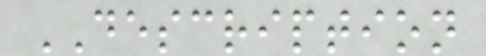DESCRIPTION
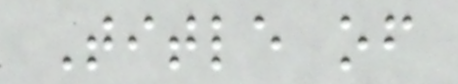Title of
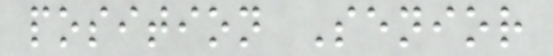position Senior
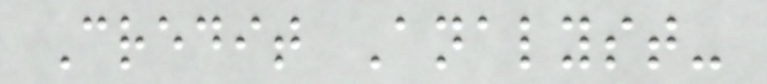Credit Analyst-
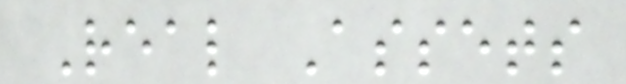Real Assets
